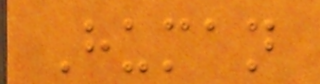Human
